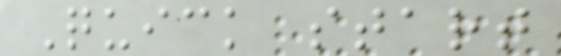Quick start
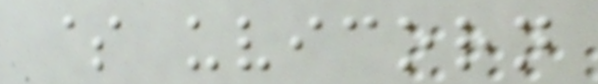$ uvicorn
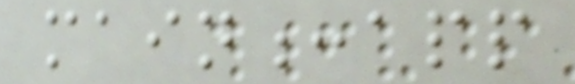main:app
